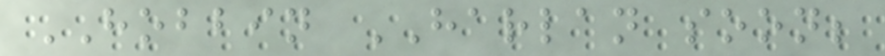HOBBIN HARLAN soon;
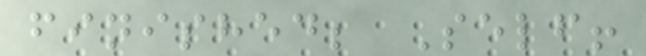finished; Self!
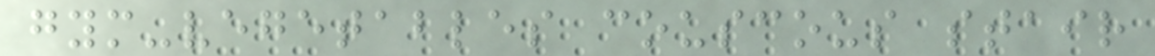gym-vegetables couscous stair
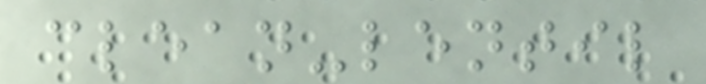clean-lentil
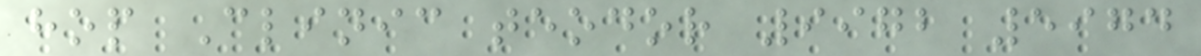hop Clinic teodor 9972 5974
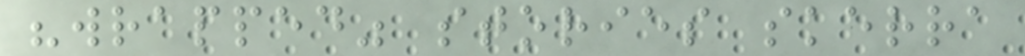"wrapped" stories skerra
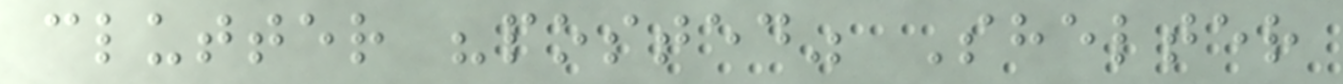clutter "posted" Shelter
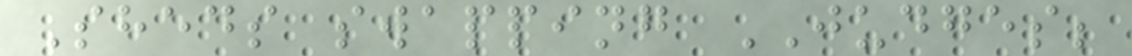Sheds swapping JUDGES;
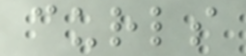curls
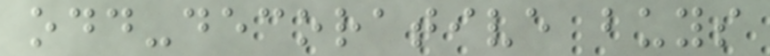odd-decorative buys
